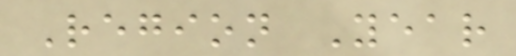Region Year
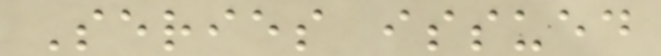Series issued
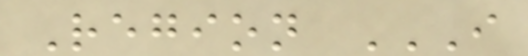Region I
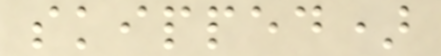skipped)
